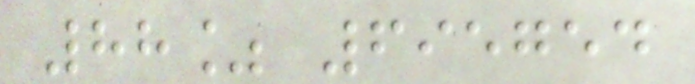88% 695754
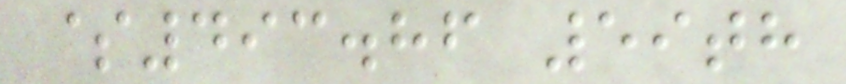$493.86 59th
